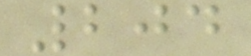204
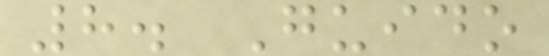8. Guido
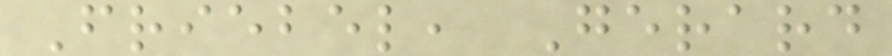Friebel, Gerard
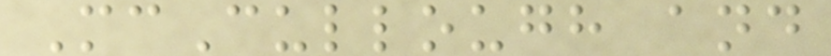McCullough and
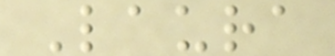Laura
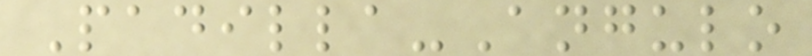Padilla-Angulo
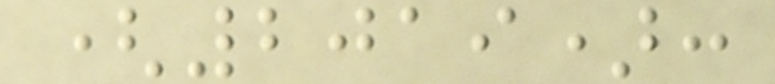(2019):
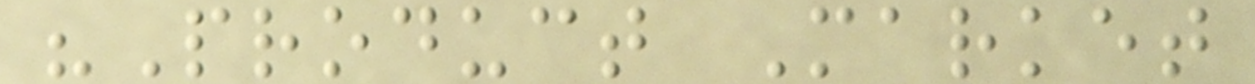"Product Market
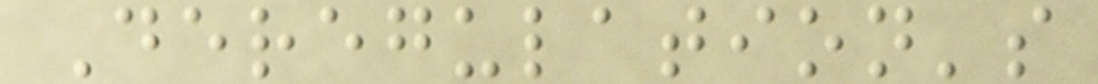Deregulation's
